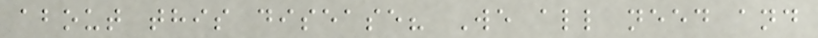about this disease? We all need and
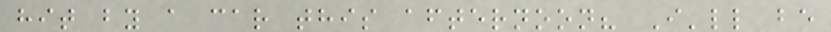hit by a car this afternoon? I'll be
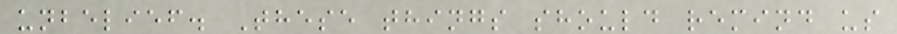unbelief. These things should remind us
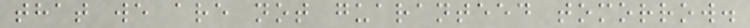that we are not guaranteed tomorrow.
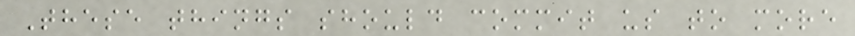These things should commit us to more
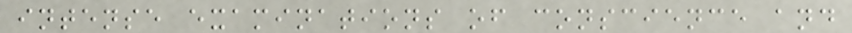intense examinations of conscience and
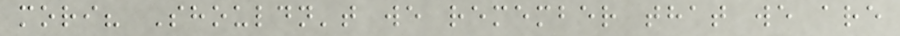mori? Shouldn't we remember that we are
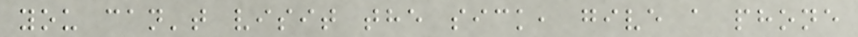you can't visit the sick, give a phone
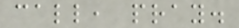call, pray.
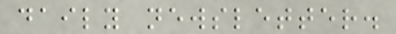daily newsletter.
